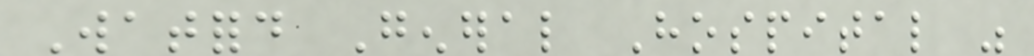Watford General Hospital was
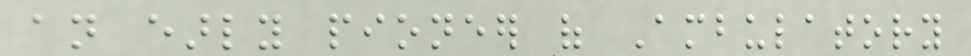an early pioneer of Ambulatory
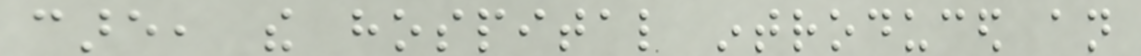care, the hospital introduced an
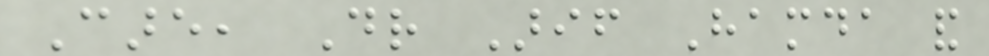Care, Dr Arif Hamda and
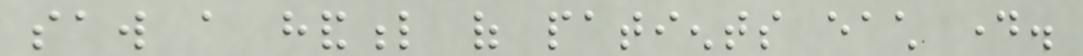saw a handful of patients each day.
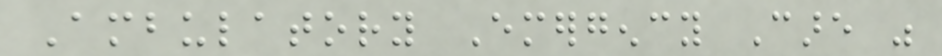Ambulatory Emergency Care was
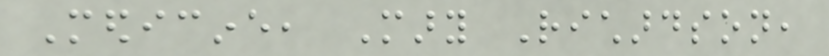Medicine, Mary Richardson,
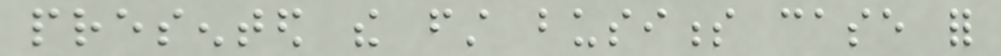presented the first business case for
